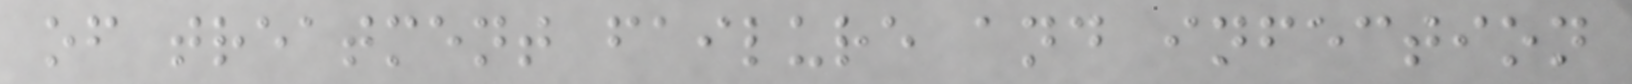of treatment failure and infection
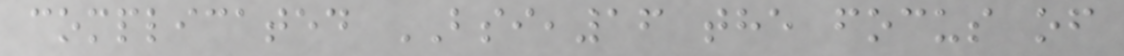complicated BSI,16 the focus of
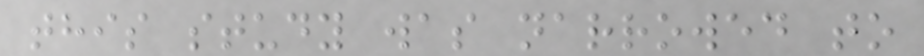this study was narrowed to
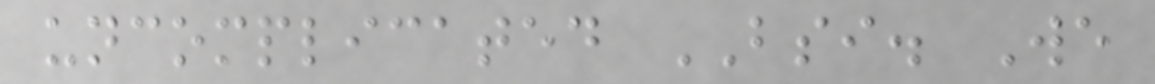uncomplicated BSI. We
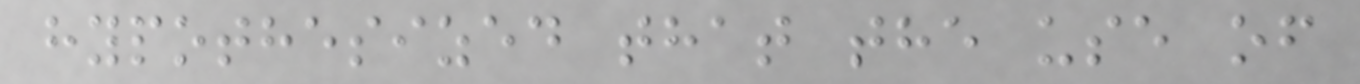hypothesized that the use of
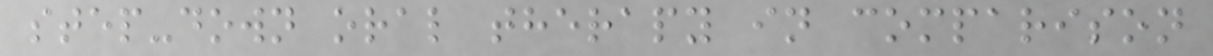step-down oral therapy in comparison
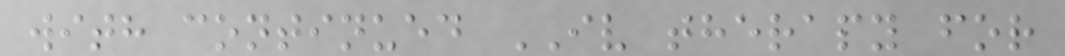with continued IV therapy for
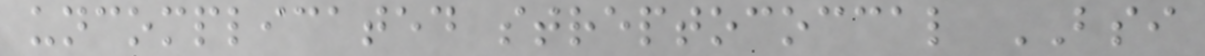uncomplicated streptococcal BSI
